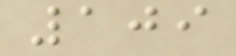109
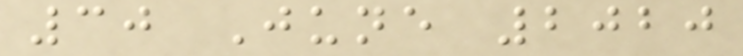30 June 2020
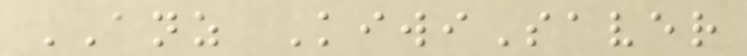ANZ KiwiSaver
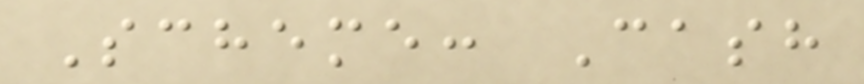Scheme: Cash
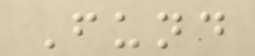Fund
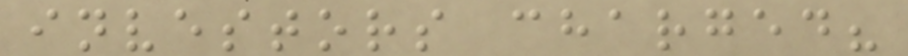investors charged?
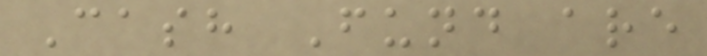Cash Fund are
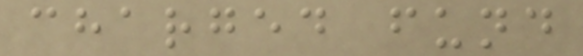charged fund
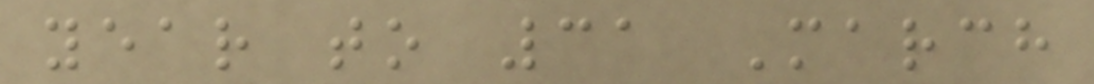year to 31 March
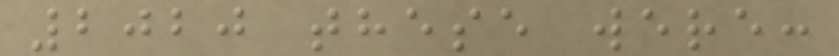2020 these were:
